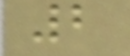2
